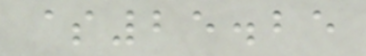$25.25
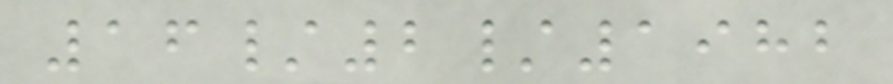16/2/1982
